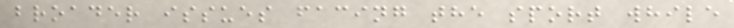broader issues facing the sport while
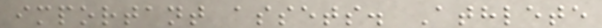important assets. Athlete
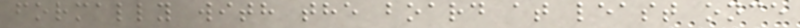formally with the board at least once
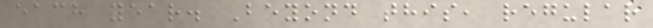each year. Beyond this, regular
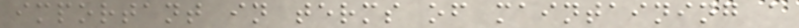important in terms of maintaining a
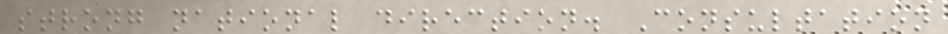strong national direction. Consultation
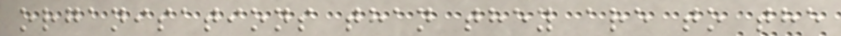organisations than they are to the
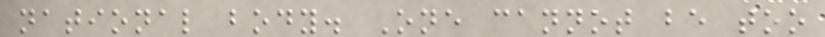national body. One cannot be too
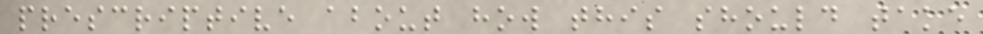prescriptive about how this should take
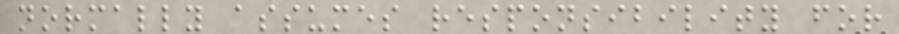normally assumes responsibility for
